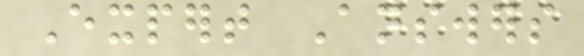Expert Answers
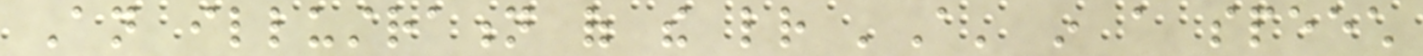An illustration of the letter 'A' in a speech
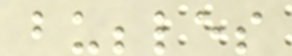bubbles
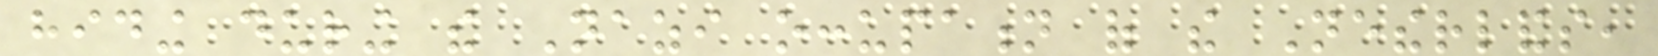hiding during the Nazi occupation of the Netherlands,
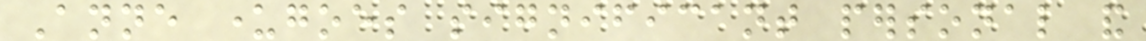Anne undergoes significant personal and
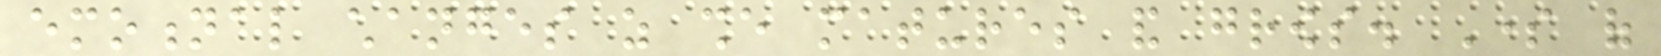emotional changes as she matures and grows. Some of
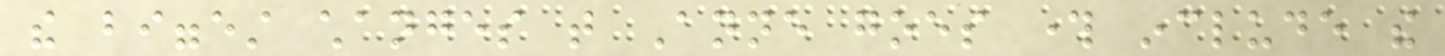the biggest changes that Anne goes through include the
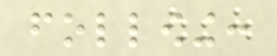following:
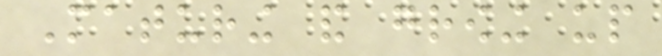Maturing and growing up
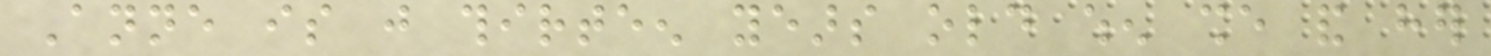Anne is just thirteen years old when she and her
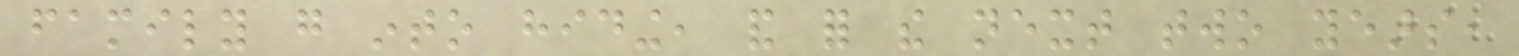family go into hiding, and for the next two years,
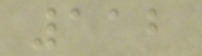112
